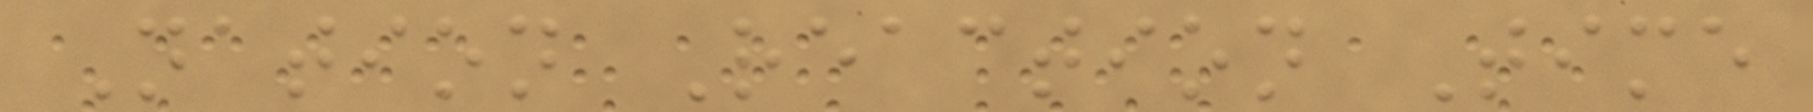Nation Reaction Time
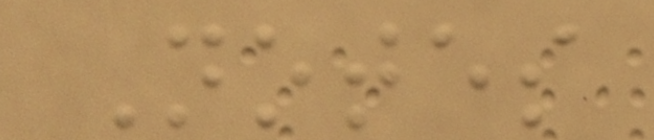Notes
